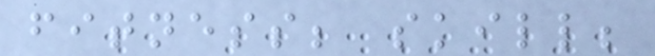fitness; skill;
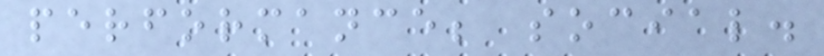performance; social.
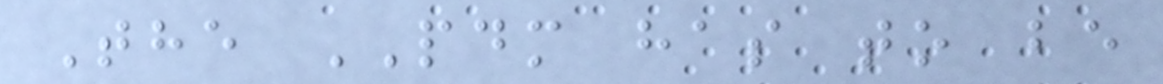The PDM has to be
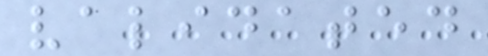validated
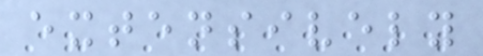extensively
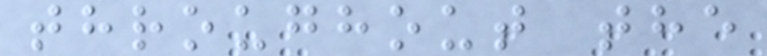throughout the
